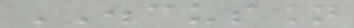DISCUSSION
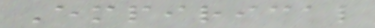Empirical
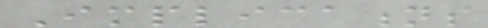Implications
